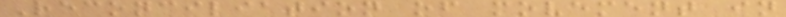Reconciliation of movement in
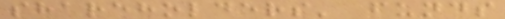shareholders' funds
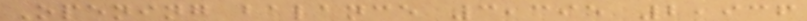Opening balance 3,395 2,936
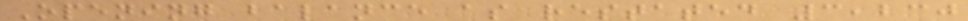Opening balance as restated 3,230
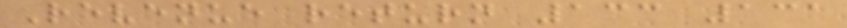Revenue return 133 131
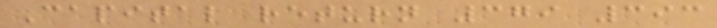Capital return 379 393
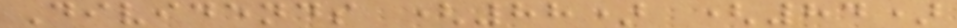Dividends (88) (84)
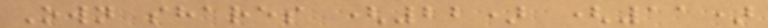Own shares (22) (11)
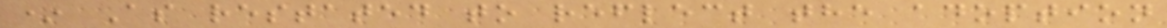* As restated to reflect the adoption
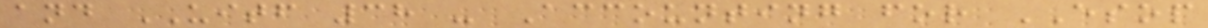and UITF 38 - Accounting for ESOP
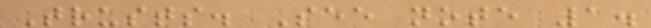Trusts. See note 1.
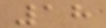18
